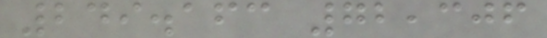249.163 72,306
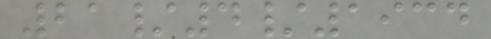21/4/1934
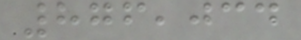876,034
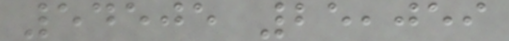54505 25,059
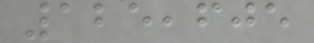125,605
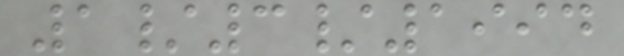1/3/1994
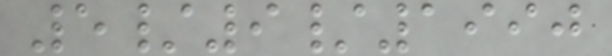5/9/1990
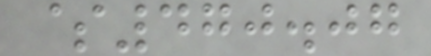$470.07
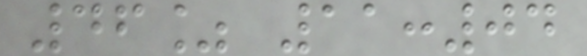46% 11:04
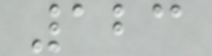123
